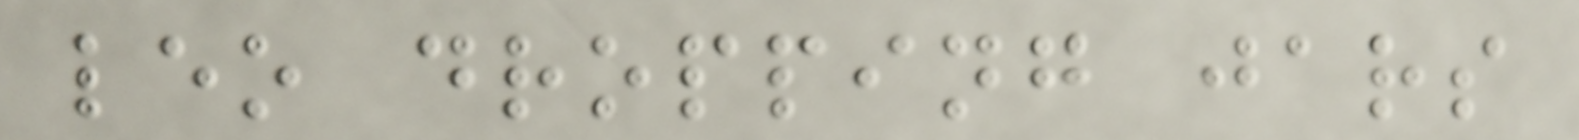leo dropping jars
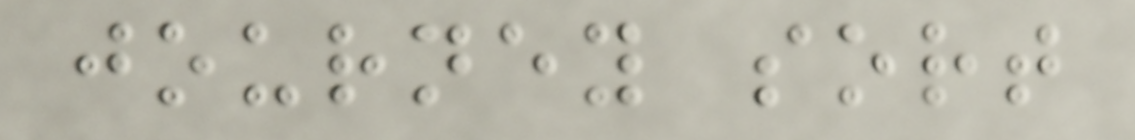journey sort
